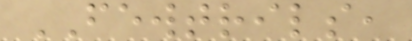FEWTRILS,
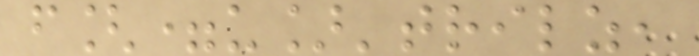f[=u]'trilz,
